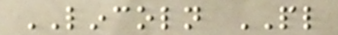LINCOLN PL
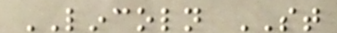LINCOLN ST
